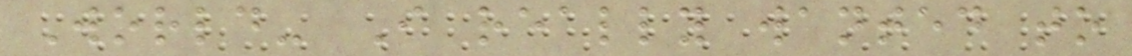World- I really wanted to
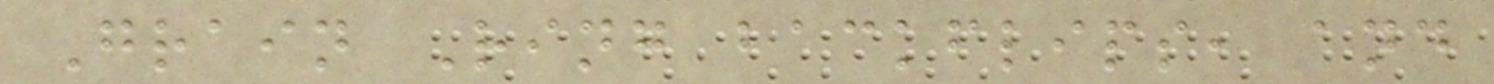Grain Ring backflips, and
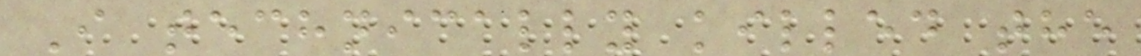I technically killed the
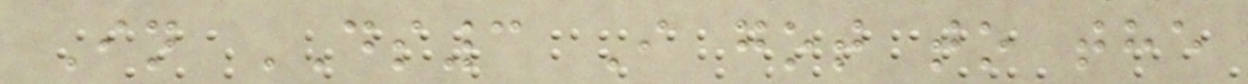In DS3 I got to the
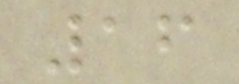16
